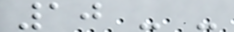10 - -
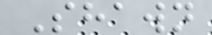Shawn
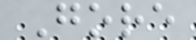Gore
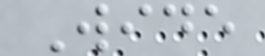Wide
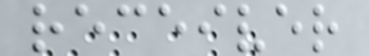receiver
